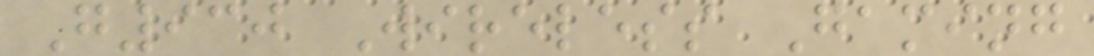G930 Wireless Gaming
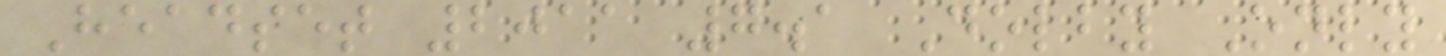Headset 2011 7.1 Dolby Only
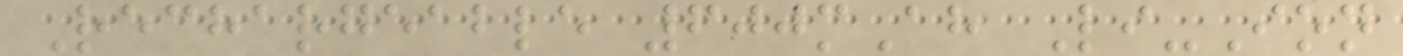Rechargeable 600mAh Li-Ion
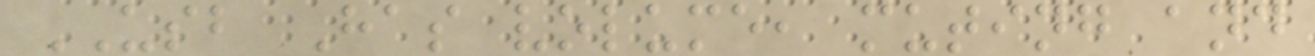USB Has volume, muting and
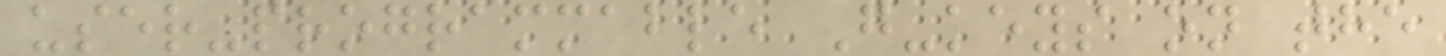user-programmable G-keys on the
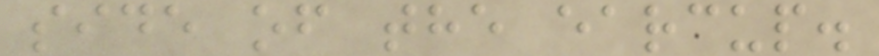side of the earcup.
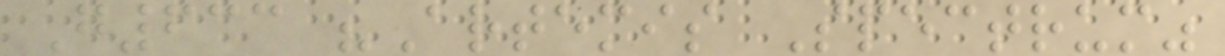G633 "Artemis Spectrum"
